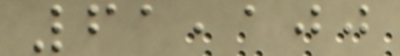61,100
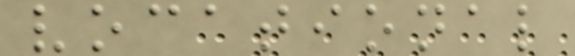vocational
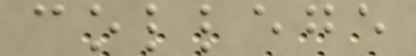college
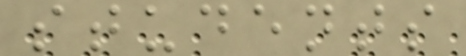students
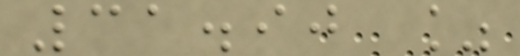31.90 %
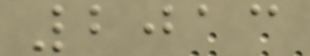2013
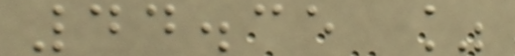44.35 %
